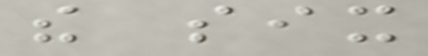the six
